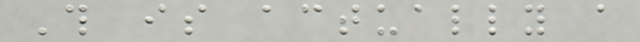This is actually a
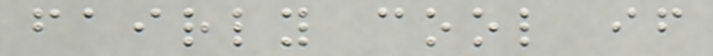fairly cool if
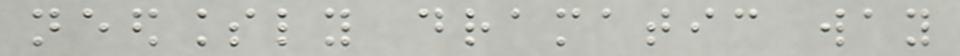needlessly dramatic way
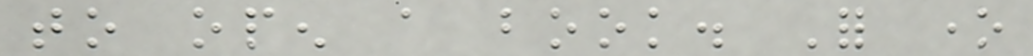to open a book. For one
